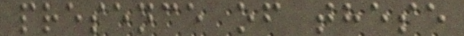presence of these
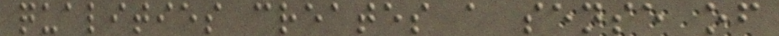qualities creates a sense of
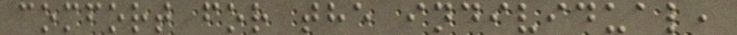comfort for the individual,
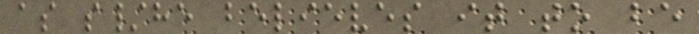as s/he believes it to be
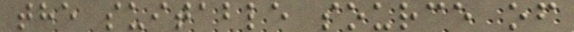the suitable source of
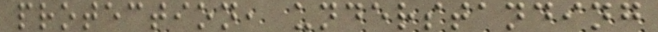protection, understanding
